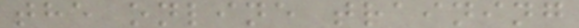the online training
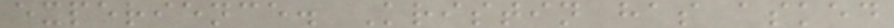experience. Kristin has asked
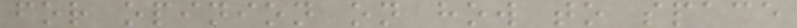for opinion on how to space
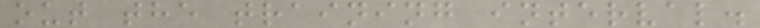out the training interval.
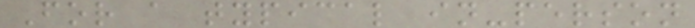For a typical in-person
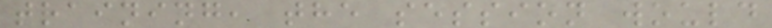training, the session would
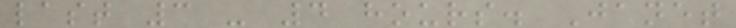last 3 - 4 hours. Janet
